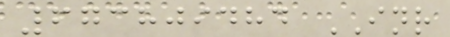673809484 INR
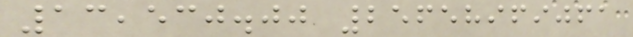13,530.00 25658969061
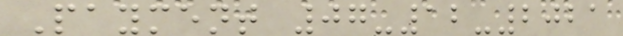Payment 07-12-2021
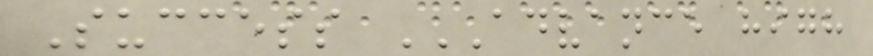Success ADVANCE HIGH
